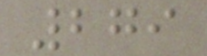279
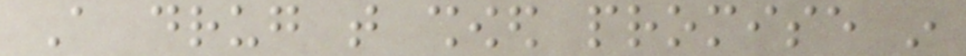A drug that showed promise in
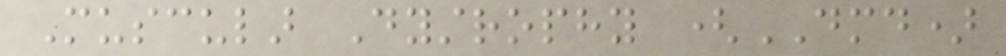Muscular Dystrophy (DMD)
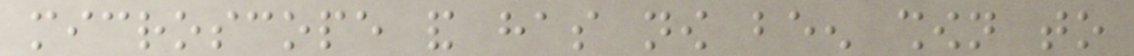microscope and has now been shown to
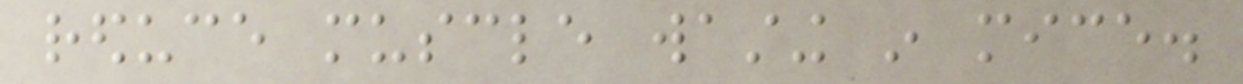reduce muscle wasting in mice.
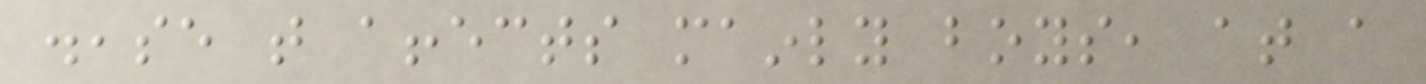disease that affects mainly boys, at a
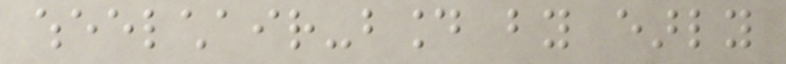wheelchair-bound by early
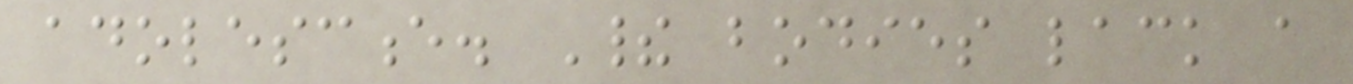adolescence. Their bodies lack a
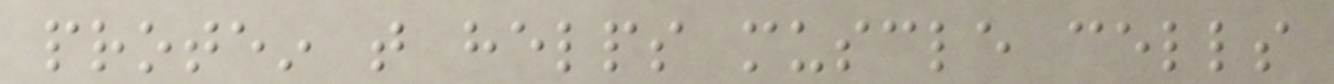protein that helps muscle cells
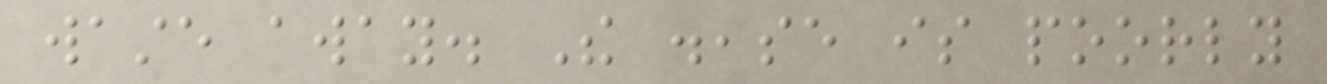waste away. The disease is poorly
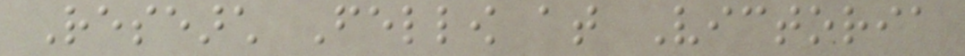Research Fellow at Victoria
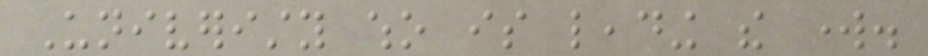Univeristy who is leading the work.
